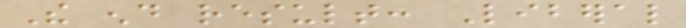The end result: Liberal
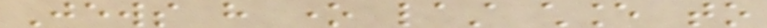Jews have one last chance to
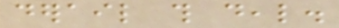derail this deal.
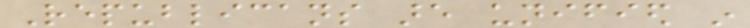Republicans are unified in
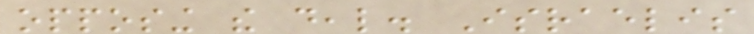opposing the deal. Israelis
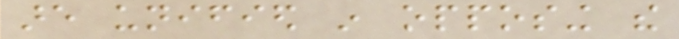are unified in opposing the
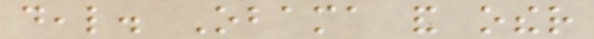deal. Obama and other
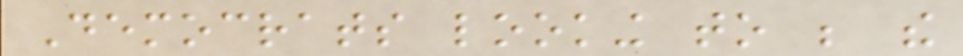Democrats looking to be the
